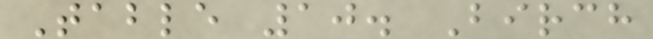Table 10. Birch
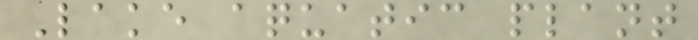Lake aquatic plant
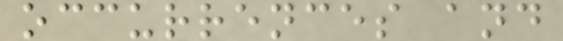occurrences and
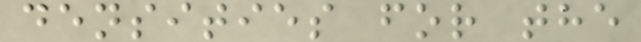densities for the
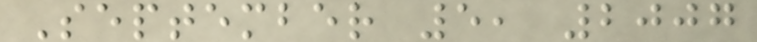September 5, 2007
